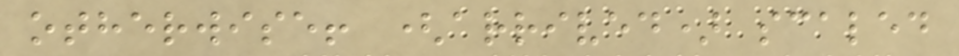otherwise! (arrived) scaled
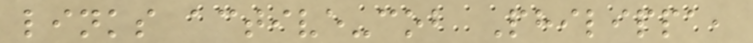links active-cob Philippa,
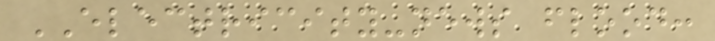ELECTRICITY-news flood:
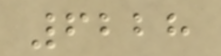6228
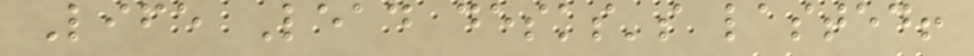Life Lead desks's lasted!
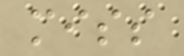miss
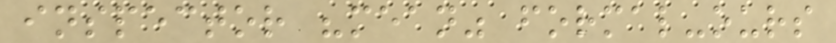inspector "mean" formal-ours
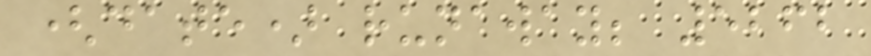(date) runaway; 5262
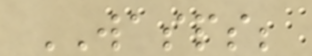WASPS;
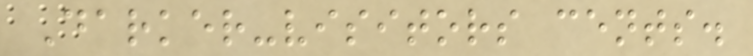Darker-visitors cents.
